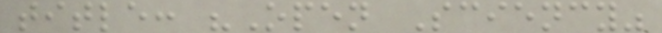title: "Open Sciency"
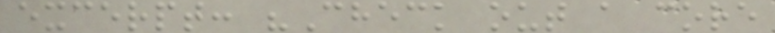excerpt: "Check out a core
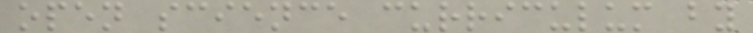open science curriculum by
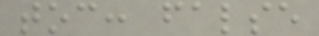toc: false
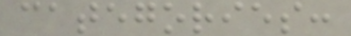categories:
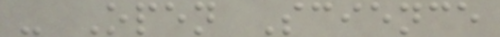- Open Science
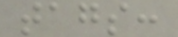tags:
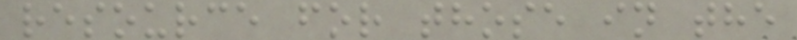resource for those in the
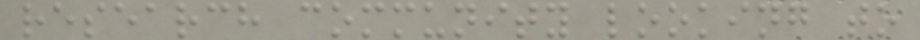research community looking to
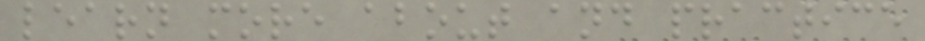learn more about and practice
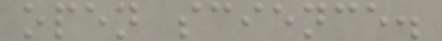open science.
